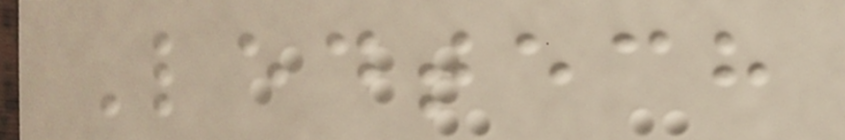Ledtech
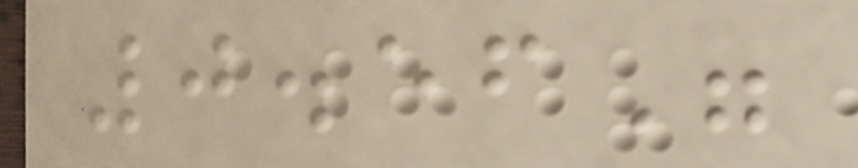0.56"
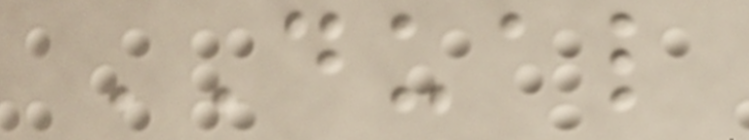DUAL
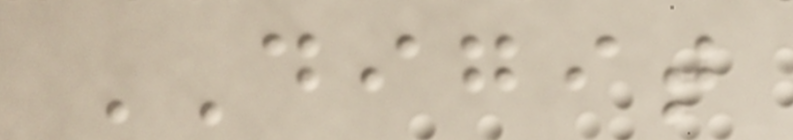DIGIT
